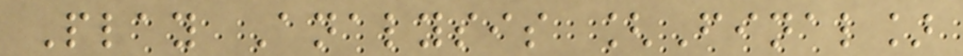Play Analysis [Final]
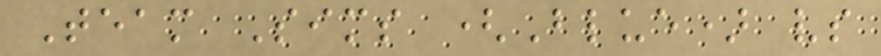Team Sims (Blue) vs
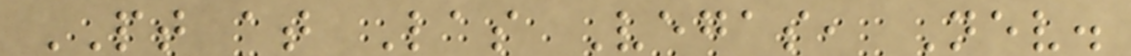PT at Las Vegas, Nev.
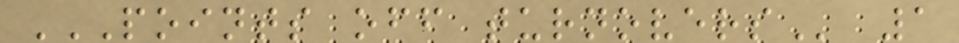POINTS OFF TURNOVERS 1
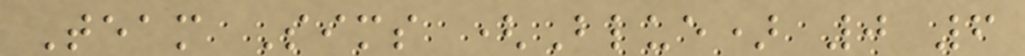Team Sims (Blue) 0 6
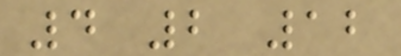4 2 12
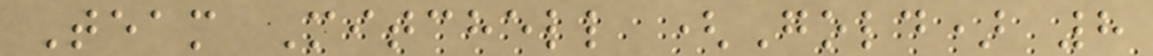Team Mitchell (Gold) 8
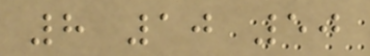8 10 50
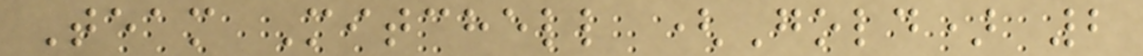Team Mitchell (Gold) 2
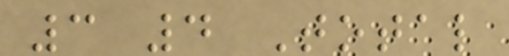3 4 Total
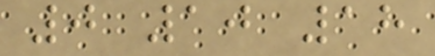0 10 18
